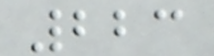223
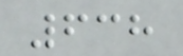638
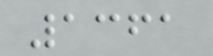1361
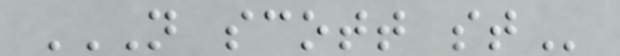N SCOTT ST
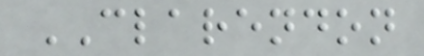CLARENDON
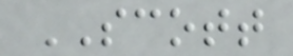SCOTT
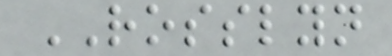ROSSLYN
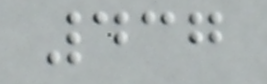437
